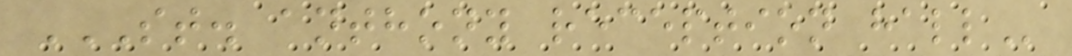ST. ANTHONY RECEPTION HALL
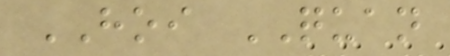HOI QUAN
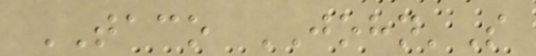TACO JOHN'S
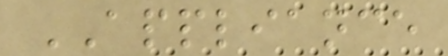APPLIANCE
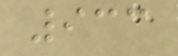933
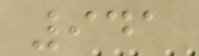941
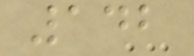142
